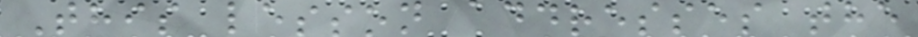This lesson addresses the
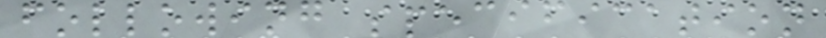following specification
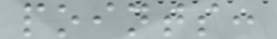points:
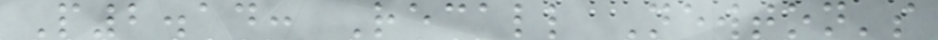P2.14: Recall Newton's
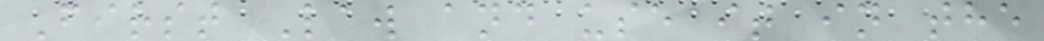First Law and use it in the
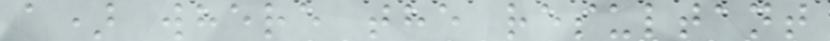a) where the resultant
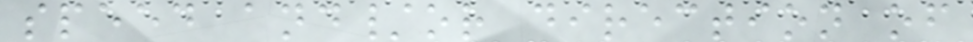speed and/or direction of
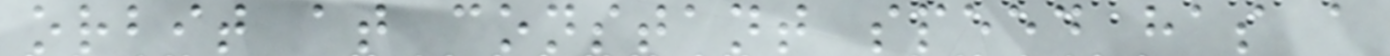orbit at constant speed has a
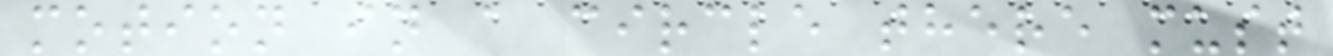motion in a circle there must
